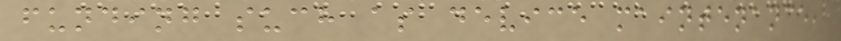funding such as device maintenance,
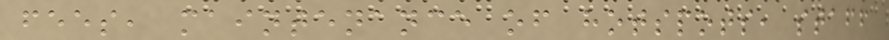fees, maintenance of hotspots, staff
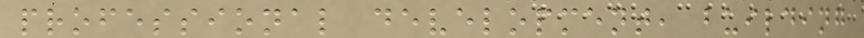professional development, building
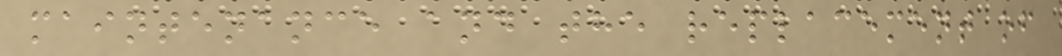maintenance and the replacement of
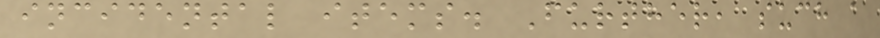incidental items. Further, such a
